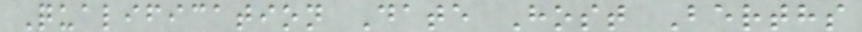Qualification Date Host Berths
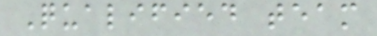Qualified team
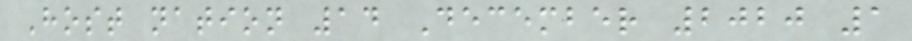Host nation 14 December 2020 1
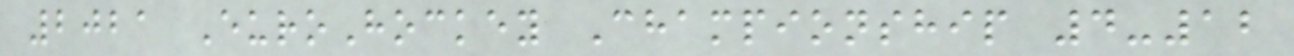2021 EuroHockey Championship 4-12
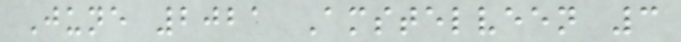June 2021 Amstelveen 3
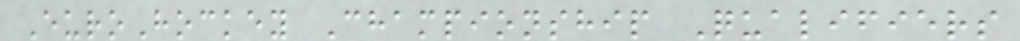EuroHockey Championship Qualifiers
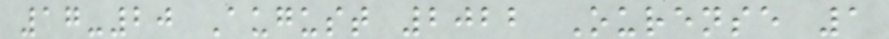17-20 August 2022 Ourense 1
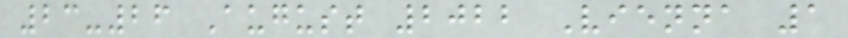23-26 August 2022 Vienna 1
